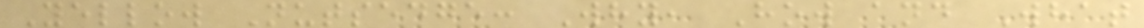Yellow Nutsedge: Why, How and What
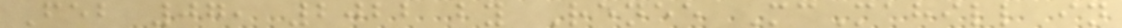Feb 07, 2022 by Renee McMahill in
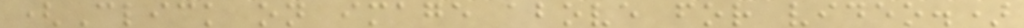(Click on image above for video.)
